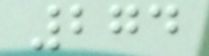274
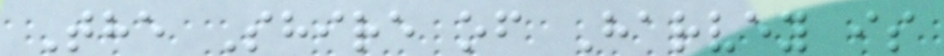The Shire of Harvey is
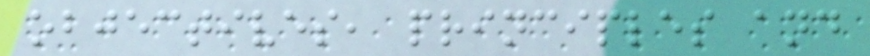objectives, principles and
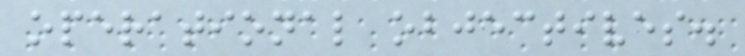operational objectives.
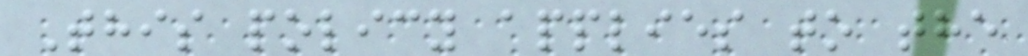This policy applies to the
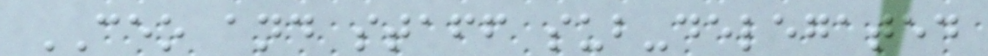CEO and staff sub-delegated
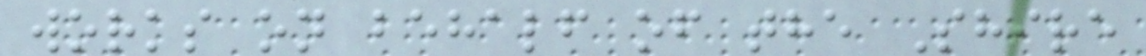works on behalf of the Shire
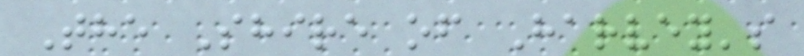The Shire of Harvey's
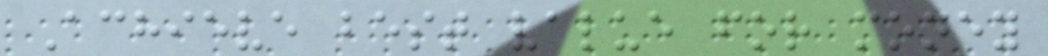Achieve best value for money
